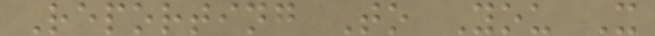Reporting To You X
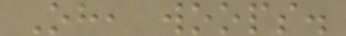Oh, woops.
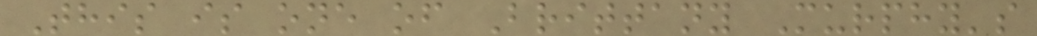This is one of Brittany Murphy's
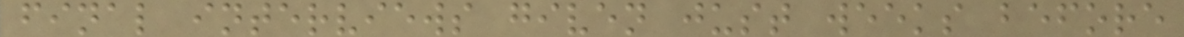final interviews given just weeks before
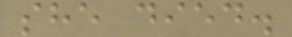she died.
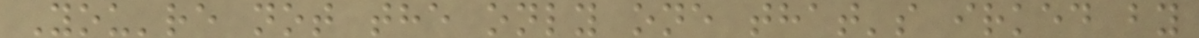You're not the only one that's irked by
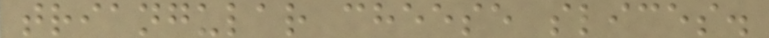triangular cheese slices.
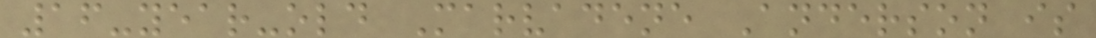16-year-old Marvadene Anderson is
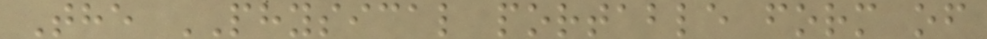The PHYSICAL portable form of
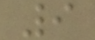9
